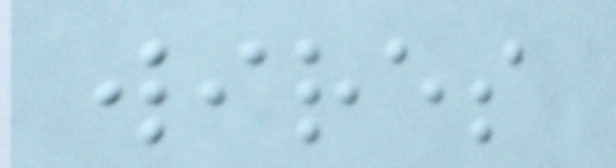wires
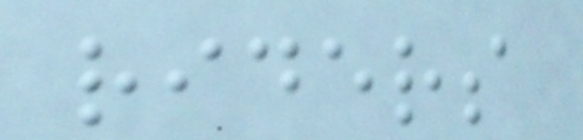riders
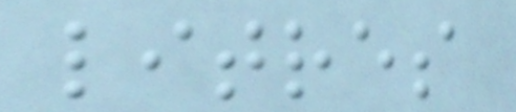litres
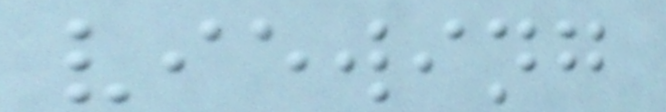viewing
